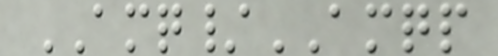AMQ/AMQP
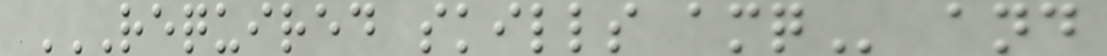REQUIRED SKILLS AMQ and
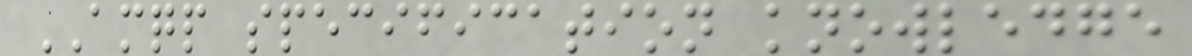AMQP specification knowledge
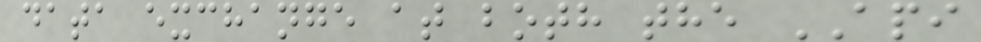data exchange at both the API
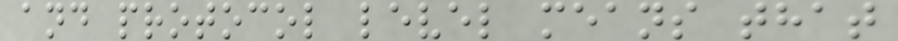and protocol level means that
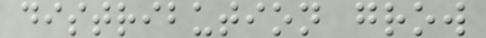distribution grow
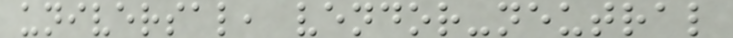universal, vendor-neutral
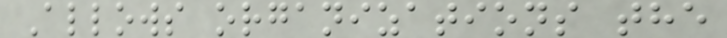Allows organizations the
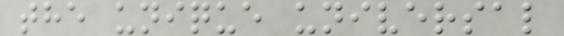the unique universal
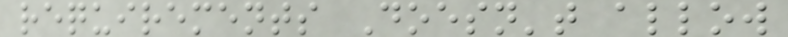requirements Doesn't allow
